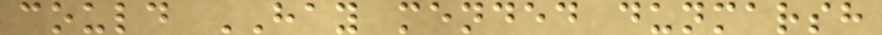could HAY mended dunmarsh
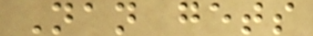Nan gets
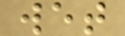wet
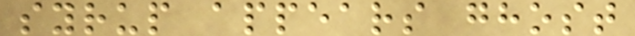syrup appears ghost
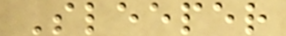Sleeper
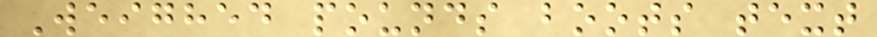Weighed pounds boots text
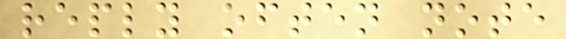reply often note
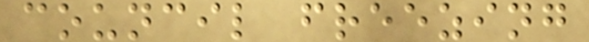council freezing
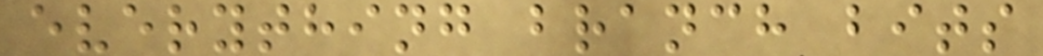everything branch bits
